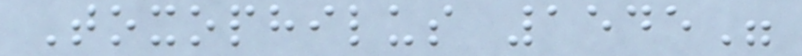Toxophilus 1545"
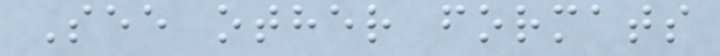See other formats
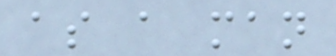as a man
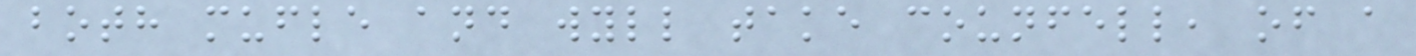both mufle and wyll take counfell, of a
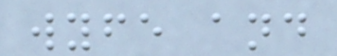wyfe and
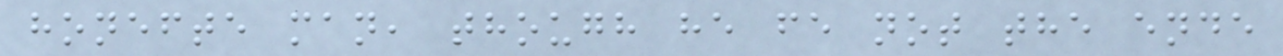honefte man, though he fe not the ende
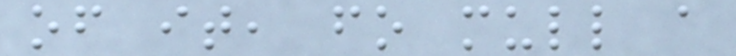of it, fo mull a
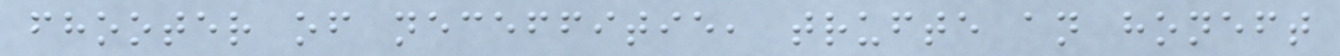fhooter of neceffitie, trufte an honeft
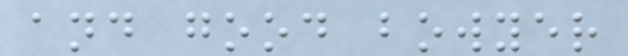and good bowyer
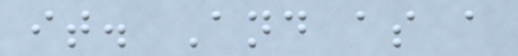it. And as a
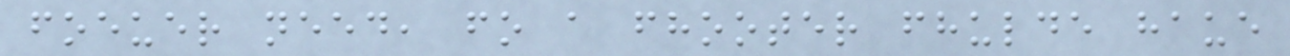foeuer need, fo a fhooter fhulde haue
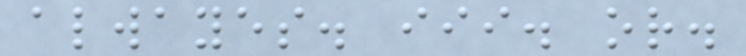alwayes. iii. or.
